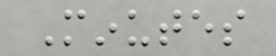Minutes
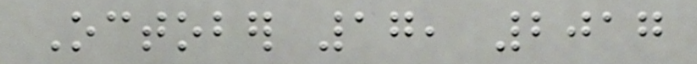October 17, 2017
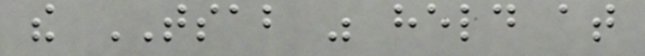the TSAB was held at
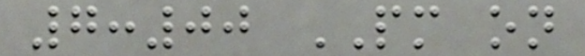7:00 PM on
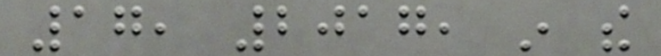17, 2017, in the
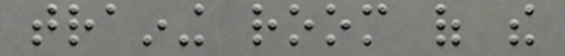training room of the
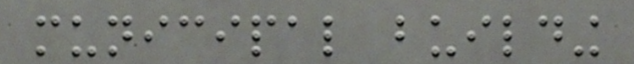municipal building
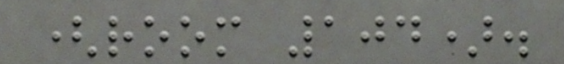(room 104).
